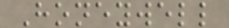Honeywell
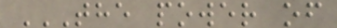THE POWER OF
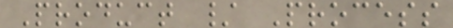Product / Process
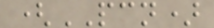(PCN)
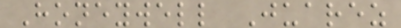Honeywell Juarez
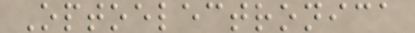Optoelectronica
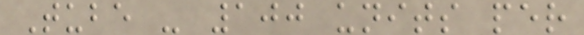Tube - 100 units per
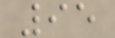95
